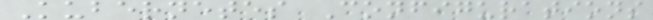Kubernetes Configurations
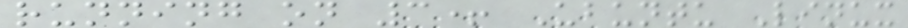running on 3+ Ubuntu Linux
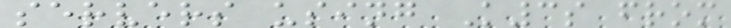servers using K3s from
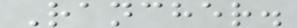Rancher.
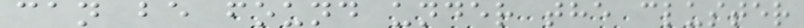can be found under the cluster
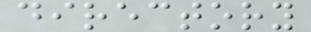directory
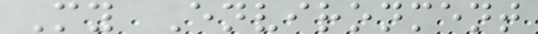My Environment
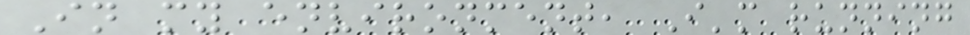In my environment, I'm running
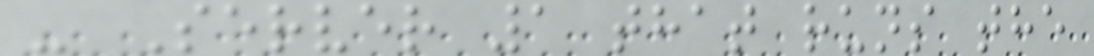- Server 1 that runs the
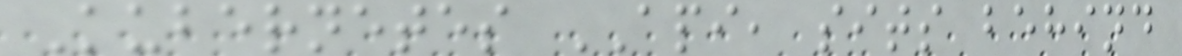Kubernetes API, sits behind
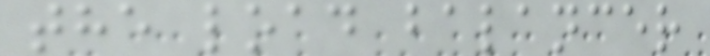the load balancer
